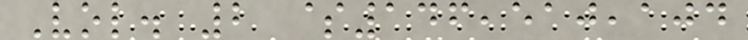Vol. 2 $146,510,104
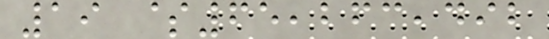19 $65,263,492
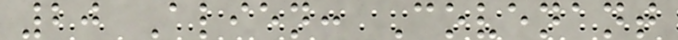20 Alien: Covenant
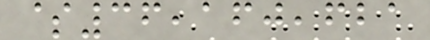$36,160,621
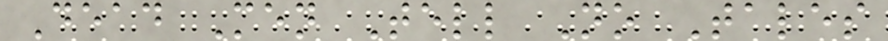Dead Men Tell No Tales
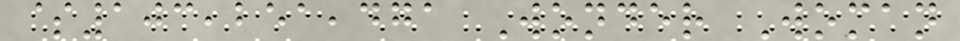$103,251,471 Wonder Woman
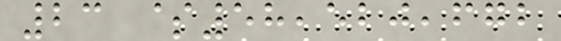23 $58,520,672
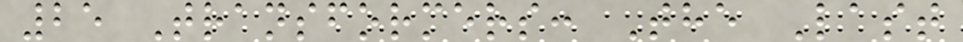25 Transformers: The Last
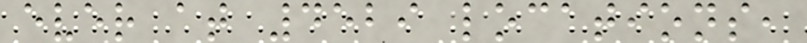ever at 4529 locations,
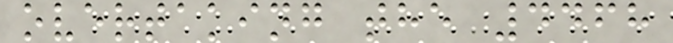overtaking the 4468
